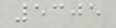5305
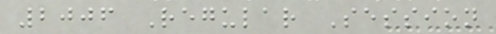2006 Regular Session
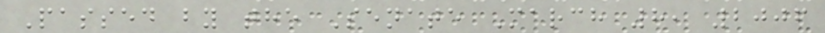Passed by the Senate March 8, 2006
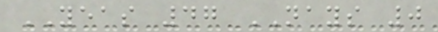YEAS 47 NAYS 0
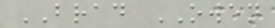BRAD OWEN
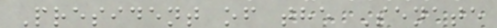President of the Senate
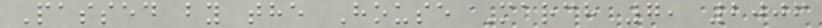Passed by the House March 7, 2006
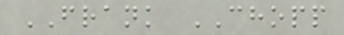FRANK CHOPP
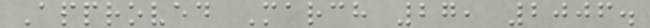Approved March 27, 2006.
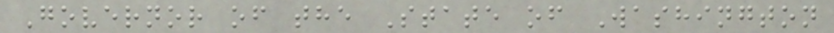Governor of the State of Washington
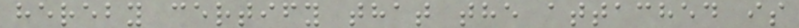hereby certify that the attached is
